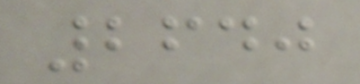2640
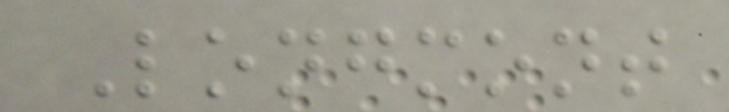Longmont
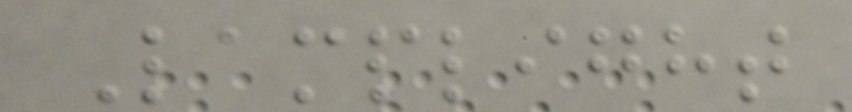Lamplight
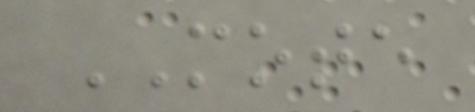MOTE
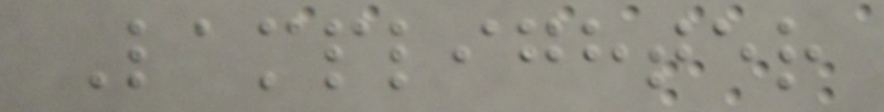Lamplighter
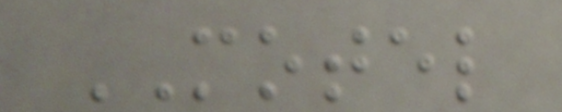MOTEL
